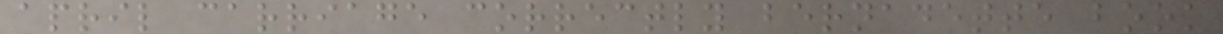april carriage correctly bernadette book
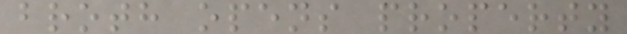broth opens property
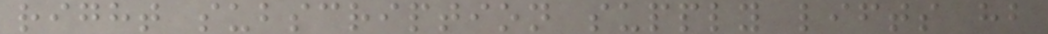right subscription supply lifts hb
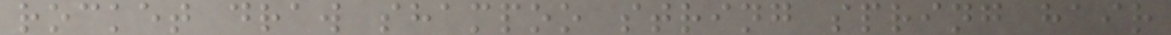rocket draw shampoo string spring hair
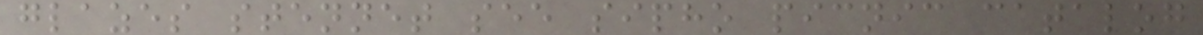glazes stennet see sipho picnic catalog
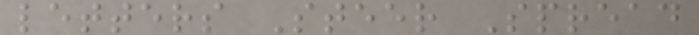letters Steer Spread
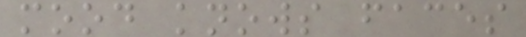mood knows faces
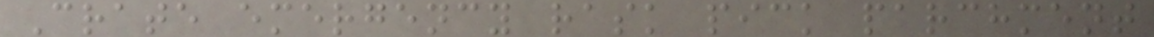Crate emergency rask pick parchment
